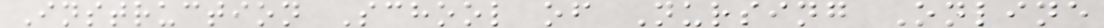Instruction School of Nursing Online
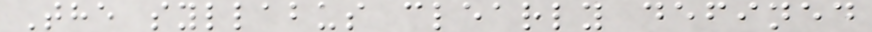The syllabus clearly defined
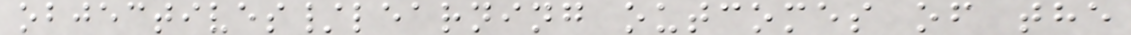objectives/learning outcomes of the
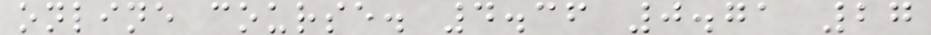online course. 4.36 0.71 27
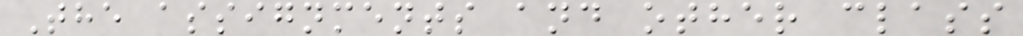The assignments and other class
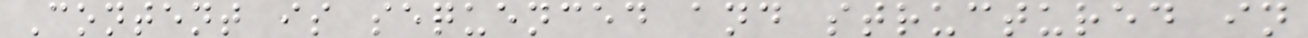Content is sequenced and structured in
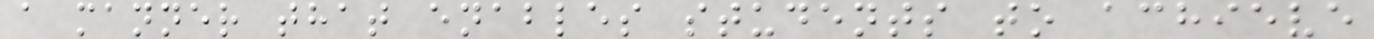a manner that enables students to achieve
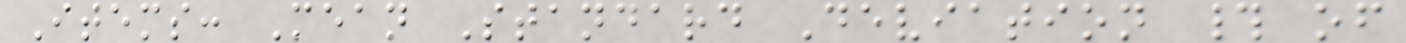Items: Mean Standard Deviation # of
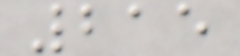215
